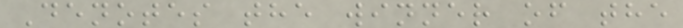Denotes the winner of the
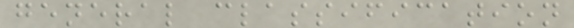general classification
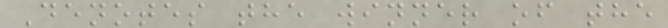Denotes the winner of the
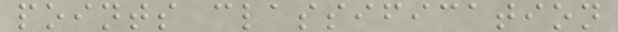points classification
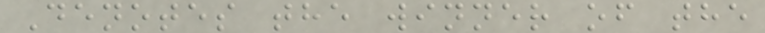Denotes the winner of the
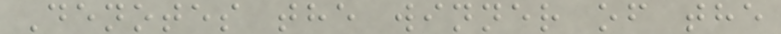Denotes the winner of the
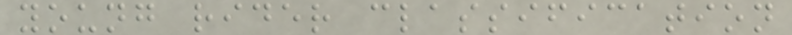young rider classification
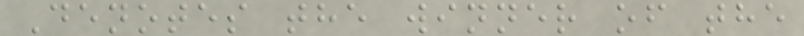Denotes the winner of the
